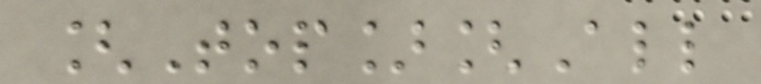[Top][All
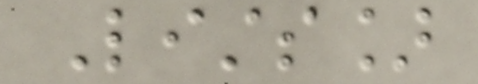Lists]
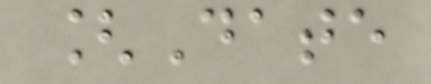[Date
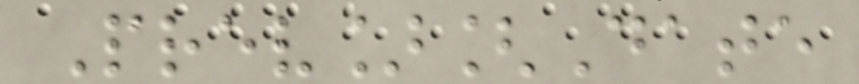Prev][Date
